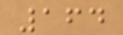164
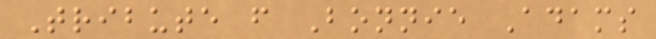Tribute from Bonnie Adams
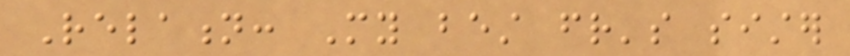Relation: My best friend's sister
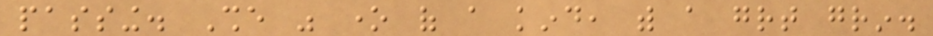passing. She was one of a kind, with a great grin.
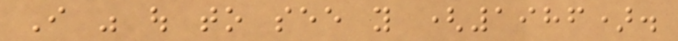I was out to see you (1986).
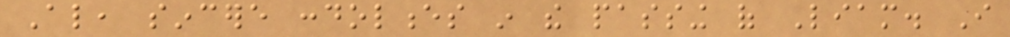Also, sincere condolences in the passing of Liam. I
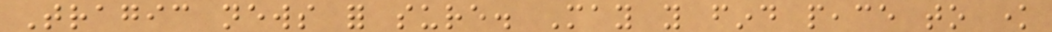Tragic news for sure. May you find peace to know
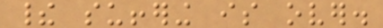their suffering is over.
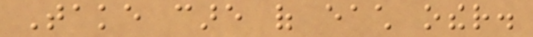Take care of each other.
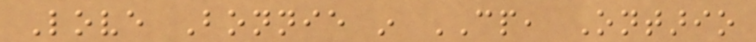Love Bonnie in CP, Ontario
